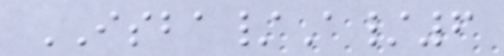ISBA/A/6
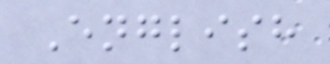English
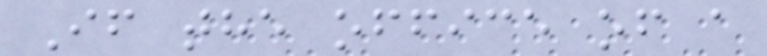If the office of a
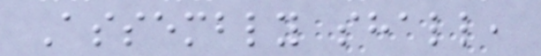Assembly shall,
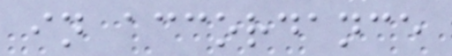in accordance
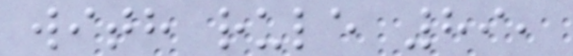with rule 89,
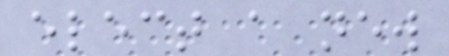elect a new
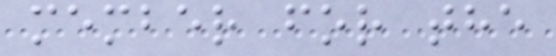member for the
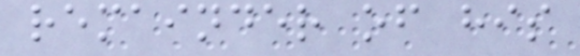remainder of his
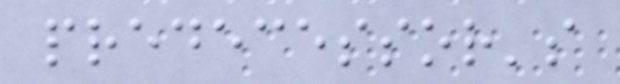predecessor's
